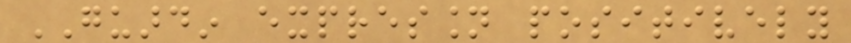GUARDIN expression positively
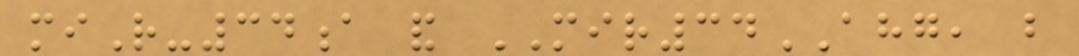miR-34a and MIR34AHG, but
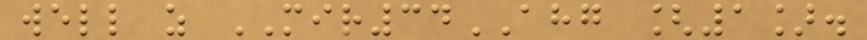well as MIR34AHG [1].
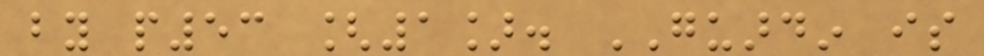by p53 [1]. GUARDIN is
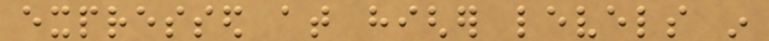expressed at higher levels in
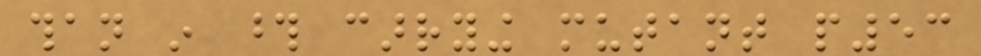than in those carrying mutant p53
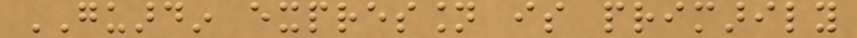GUARDIN expression is primarily
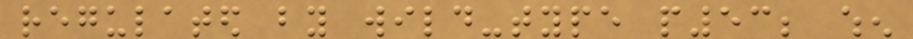regulated by wild-type p53; when
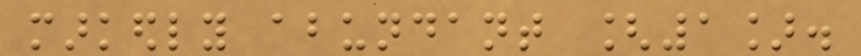markedly abundant [1].
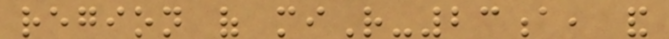region of miR-23a, and
